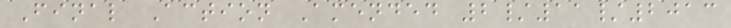Final Action Amended 2/11/2013
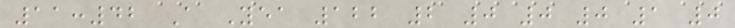11:42 A Yea 122 2 0 0 0 1 0
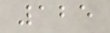125
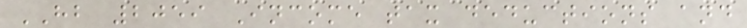HB 2059 Income tax deductions and
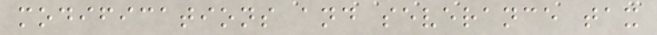modifications and severance tax
